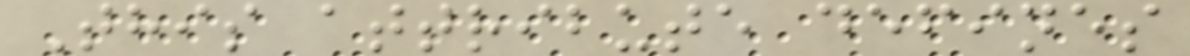This attribute defines
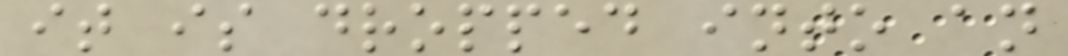it is dropped into an
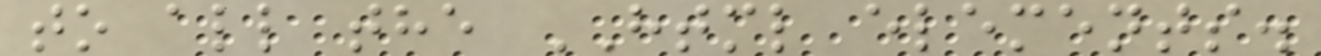to all the HTML elements.
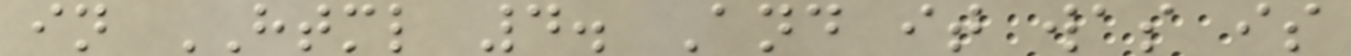in HTML 4. And it was is
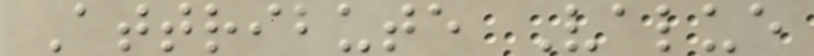Attribute Value
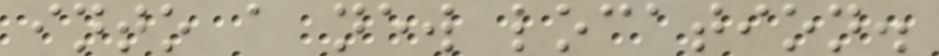into a new location.
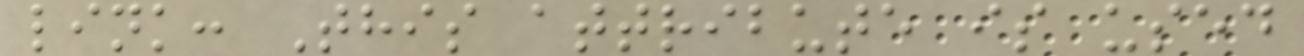link: This attribute is used
